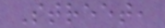Street,
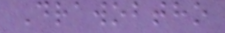Drawobtho
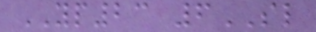YP23 6SL
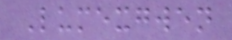Lumexgwen
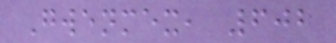Gwenmex, 602
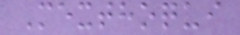Mexthoqui
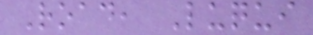Road, Luqui
